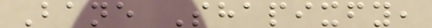Bane Shapixfy,
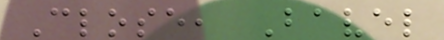Close, Bavel
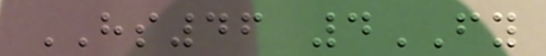HS46 4FY
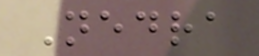Nedra
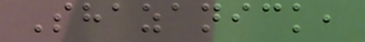Shazanick,
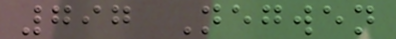797 Negwen
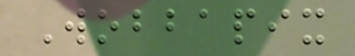Wobbapix
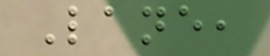Lane,
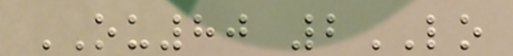OU80 2LO
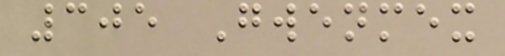305 Gwenmex
